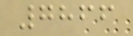7866
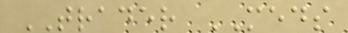TRADER MEDS
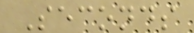Seconds
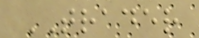TRADER
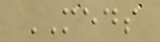MEDS
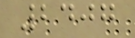2407
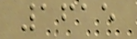1615
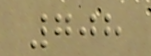708
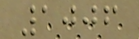1006
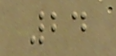24
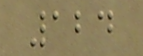124
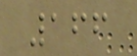166
